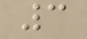3
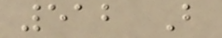512 B
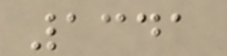1341
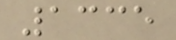1335
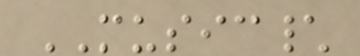MUSIC\
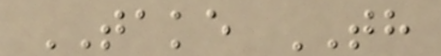TAKE TH
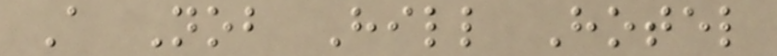A Nob Hill Hotel
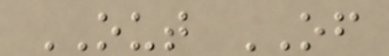OUT OF
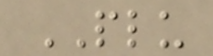PLU
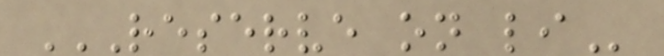RESERVE ON LI
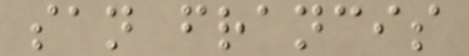san francis
